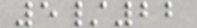5/22
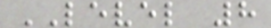LEVEL 8
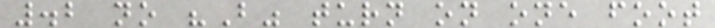.2 no "B" turn on one foot
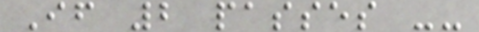If 2 passes --
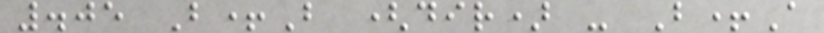.05 B+B (dir) - B+A
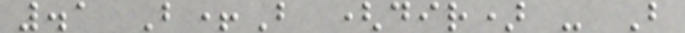.1 B+B (dir) - B
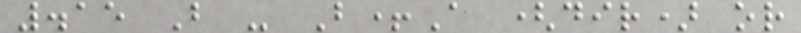.15 B - B+A (dir) or
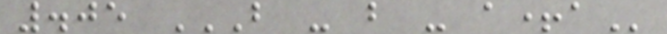.05 B - B - A+A
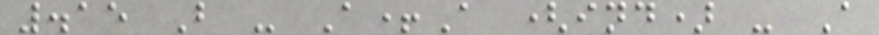.15 B - A+A (ind) - A
